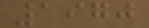1970
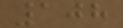108
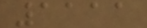1111
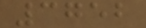3752
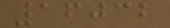16032
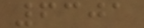6301
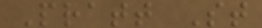Pratt St
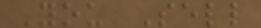You Sell
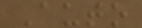Auto
